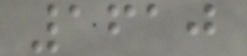1610
